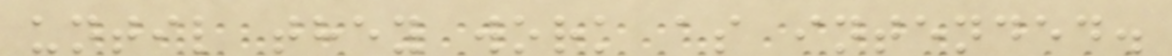until they work as intended.
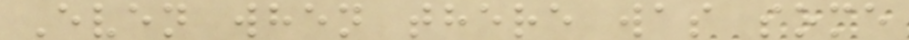Even when there was some
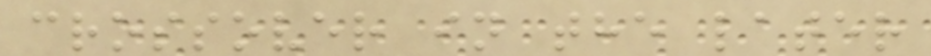crossover in the later
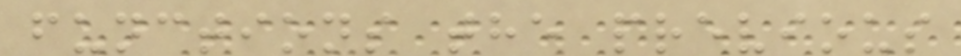functions the previous
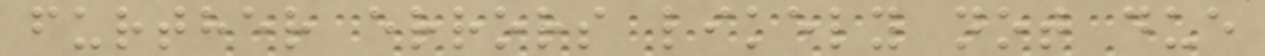further errors likely not due
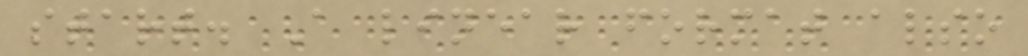start. A linear format also
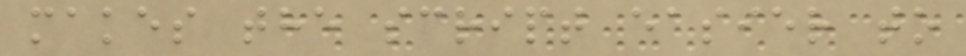makes the script easier to
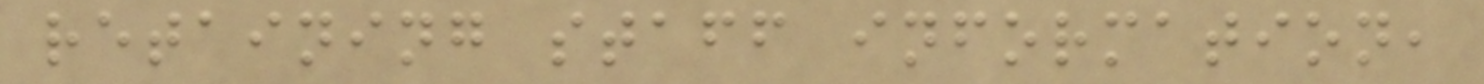retaining staff information,
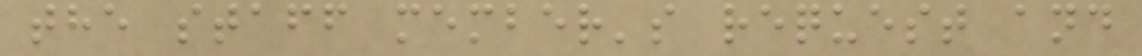the staff member's request and
